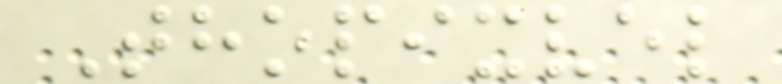Thopixvel
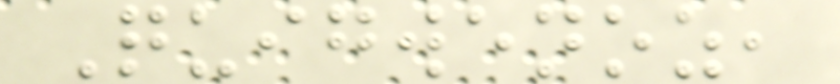Quigwenoz,
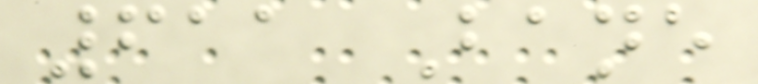611 Bane
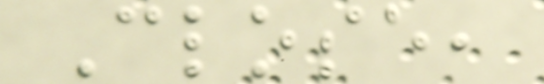Close,
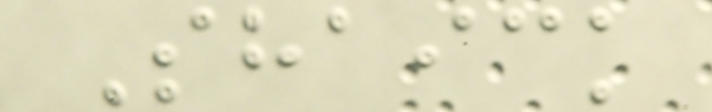Shaick
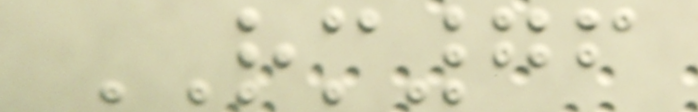RM76
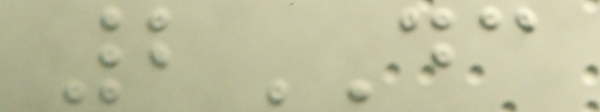2DC
